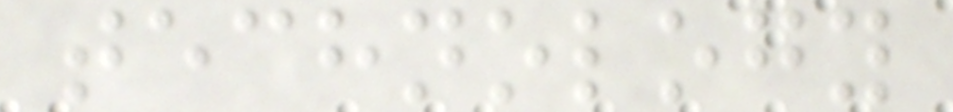technology
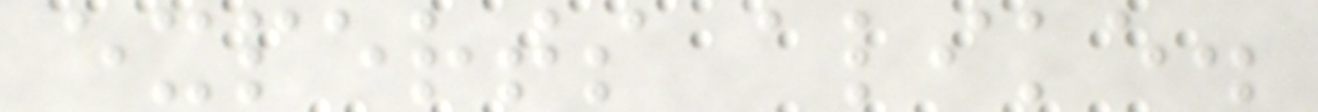experts alike.
